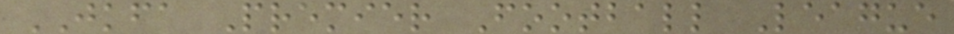JKFA Premier Football League
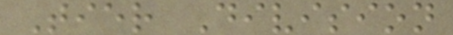Tier Division
